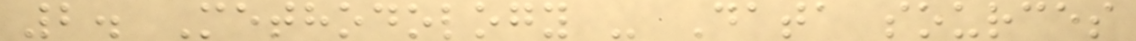2. Methodology - Data sources
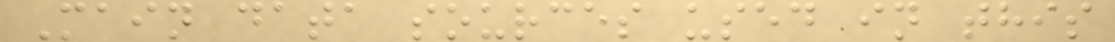Main data sources used in this
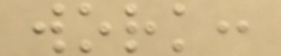work:
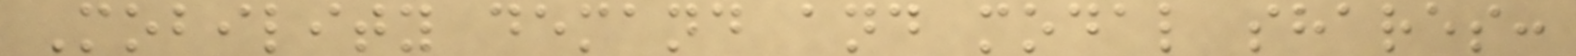Mobility demand and modal shares:
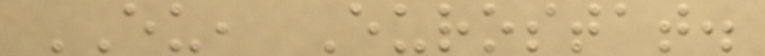EU, Eurostat.
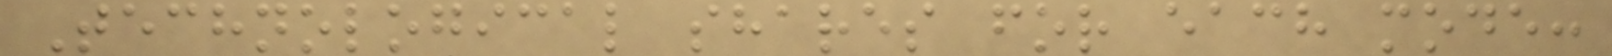Technological shares for each mode:
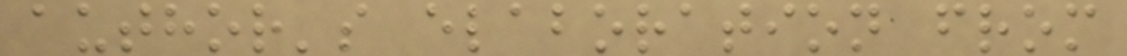author's elaboration from
